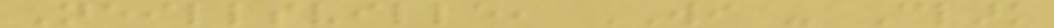Neillsville, WI - Clark
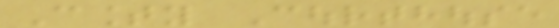County Courthouse
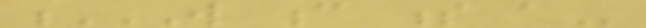W C S A
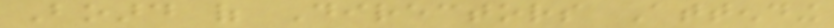Board of Directors Attending
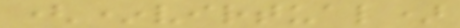(*virtual)
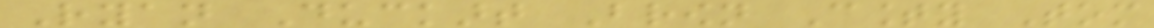Ryan Duckart Brown County Tom
